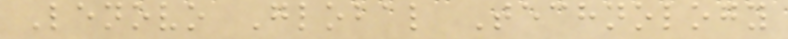Lenovo Global Technology
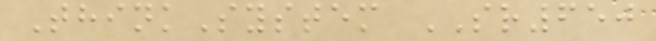ThinkSystem SR650
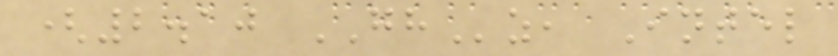(2.10 GHz, Intel
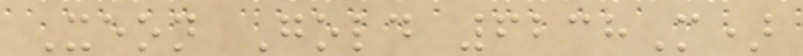Xeon Gold 6238M)
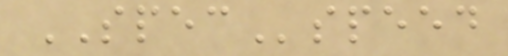SPECspeed
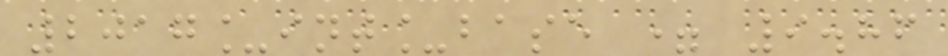2017_int_base = 9.86
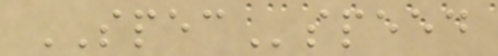SPECspeed
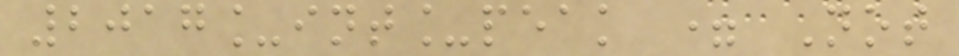2017_int_peak = Not
